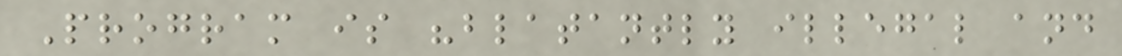Program is "blatantly illegal and
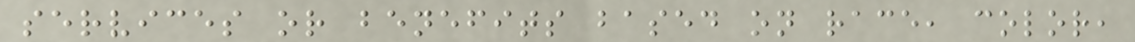services or benefits based on race, color,
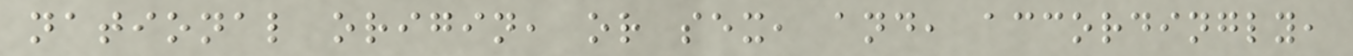national origin, or sex, and, accordingly,
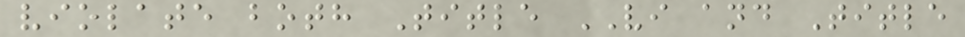violate both Title VI and Title
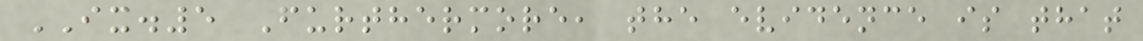IX.5 Furthermore, the evidence is that
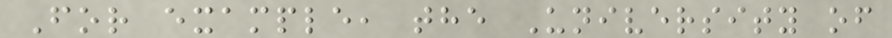For example, the University of
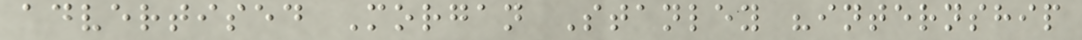advertised Morgan Stanley "internship
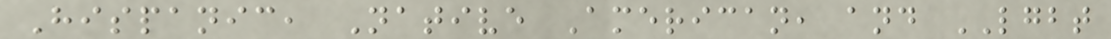Hispanic, Native American, and LGBT
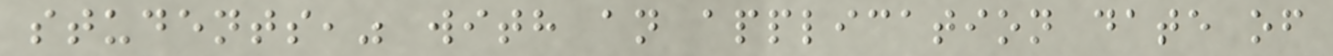students," with an application date of
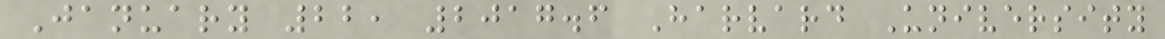January 22, 2017.6 Harvard University
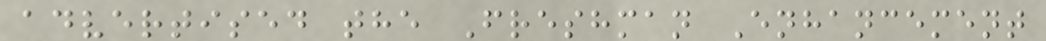advertised the Freshman Enhancement
